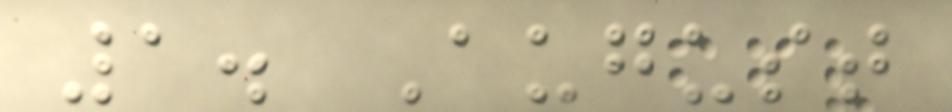1. August
